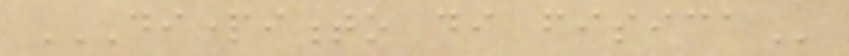DIPARTIMENTO DI FISICA
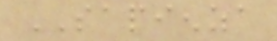SAPIENZA
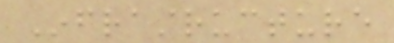Infrastructure
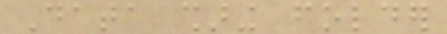Data sharing folder
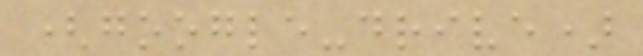(google-drive)
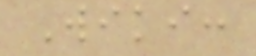Wiki:
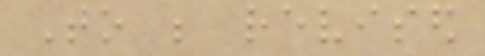To be revised
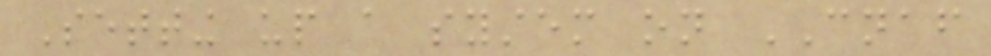Setting up a system on CNAF
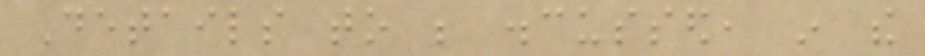Details to be discussed, in the
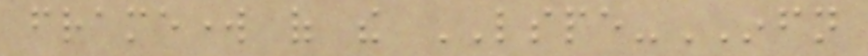framework of the LSPE-INFN
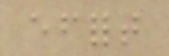effort
